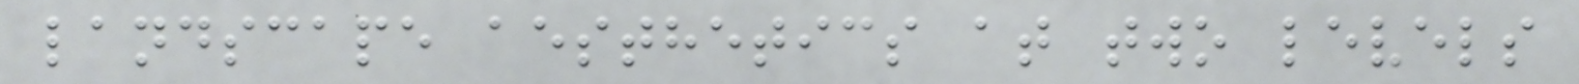landscape aesthetics at two levels
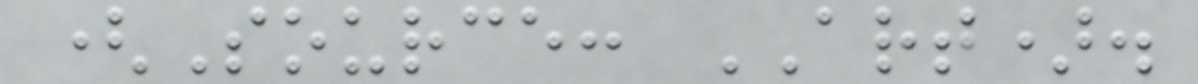(Source: ART).
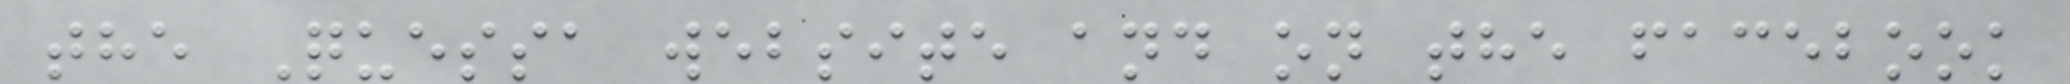the Quessa website and on the facebook
